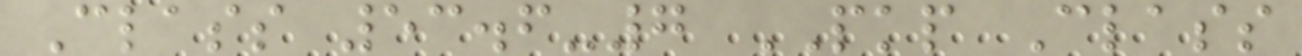Class 53.6-7 PKP Class
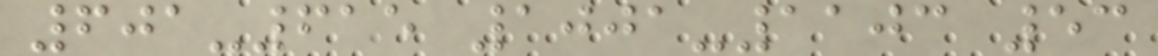601-615 1001-1103 53
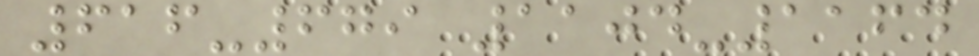616-679 1104-1164
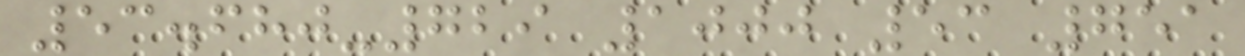53.680-729 1000 53 751
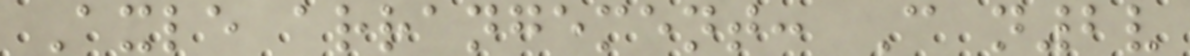Axle arrangement: C n2v
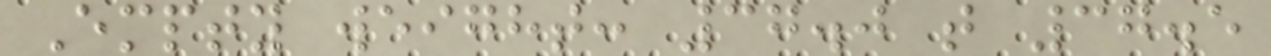Empty weight: 37.0 t 37.5
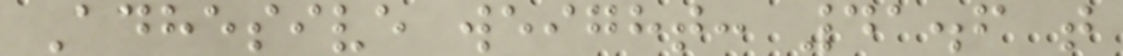Adhesive weight: 41.6 t
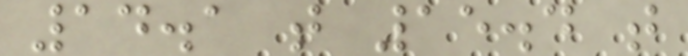14.1 t 15.4 t
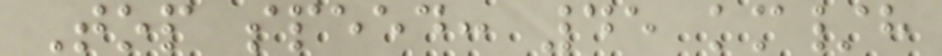Top speed: 45 km/h
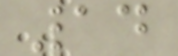14
